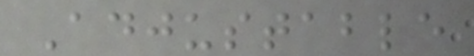Adjustable
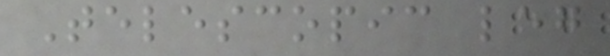Telescopic leg
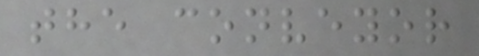the conveyor
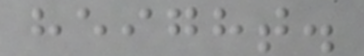height.
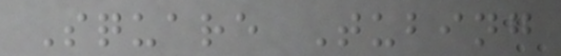Square Tubing
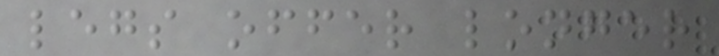legs offer longer
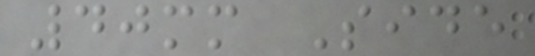40mm Side
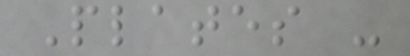Plates -
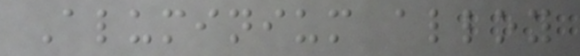Aluminium alloy
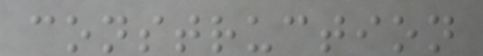construction
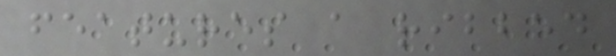features a ribbed
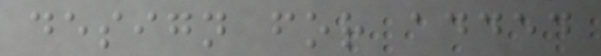design for added
